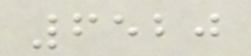6520
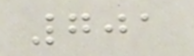701
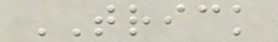TRICK
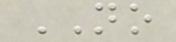NO
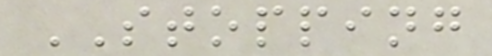STOPPING
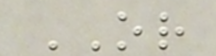OR
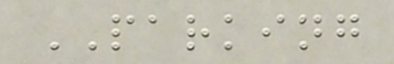PARKING
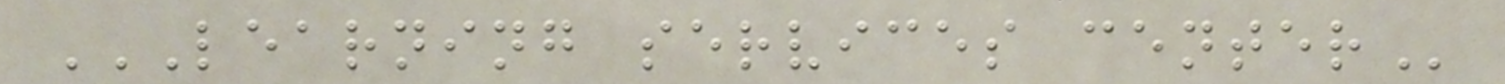LEARNING SERVICES CENTER
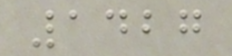1427
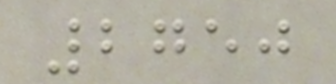2750
